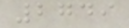2749
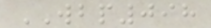WBP098
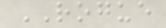ROGUE
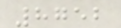8752
